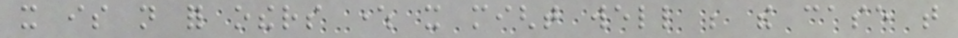it is not for others where it might well be the case that
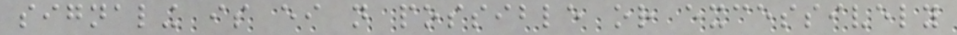signaling is either not possible or excessively
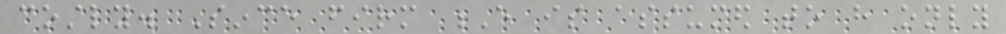costly. Since firm E is assumed to have only
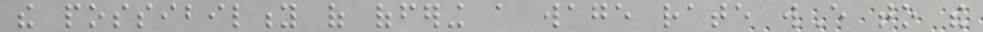the possibility of offering a wage rate wE to the
